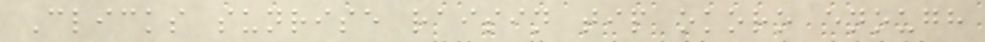Clicks sunrise raisin tip okoro enough
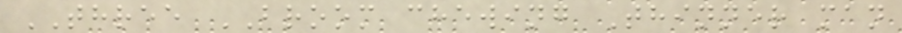THREE BROOM chewing Thinner man
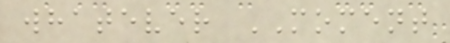whatever MOMENT
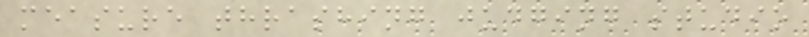measure thrashing judging studio
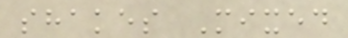shakes Mixed
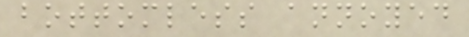bottomless annoyed
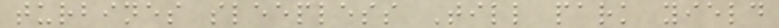turbines sleepless Till park yield
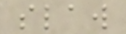slaw
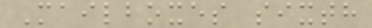Mailboxes sixth
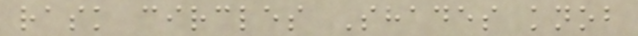rask circles Shades knob
